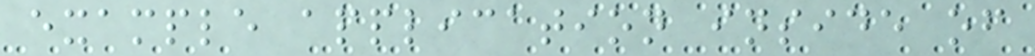example application inside of
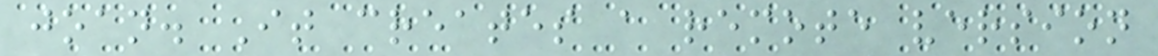joan. It creates a remote version
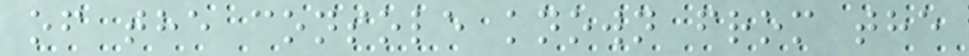of the console known from the
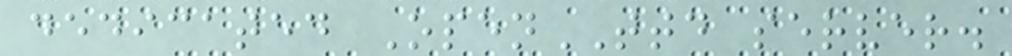dedicated OpenTTD server.
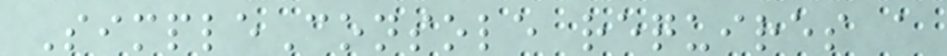SimpleConsole requires a
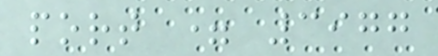port = 3977
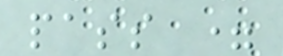pass =
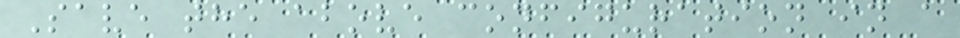Save the above configuration in a
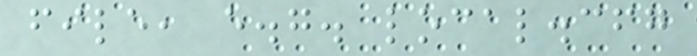file, e.g. local.cfg
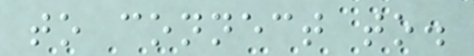to connect to.
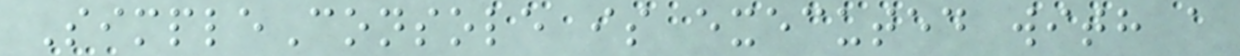SimpleConsole is executed with a
